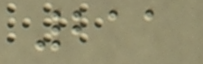211
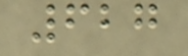627
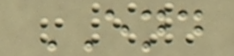END
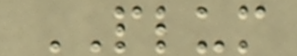PLUM
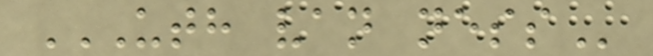UTH VAN NESS
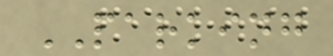PARKING
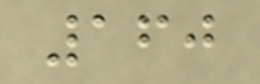160
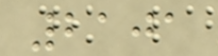2101
